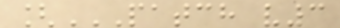[PATCH V3
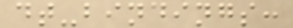dt-bindings:
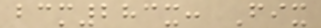bcm283x: Fix
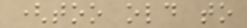(too old to
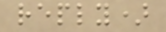reply)
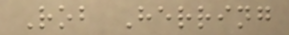Rob Herring
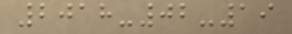2018-02-19
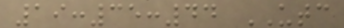19:35:44 UTC
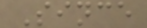Since
